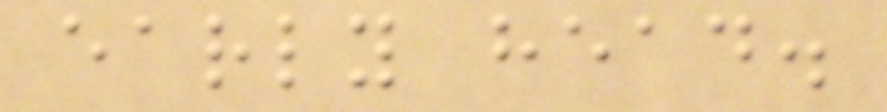early head.
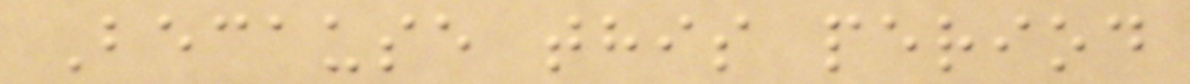Because this period
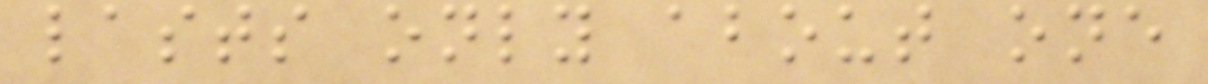lasts only about one
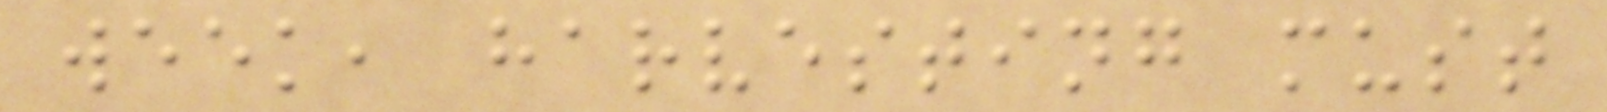week, harvesting must
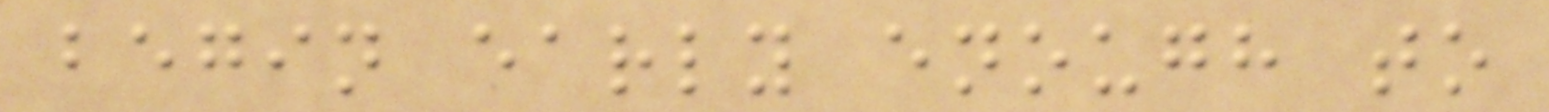begin early enough to
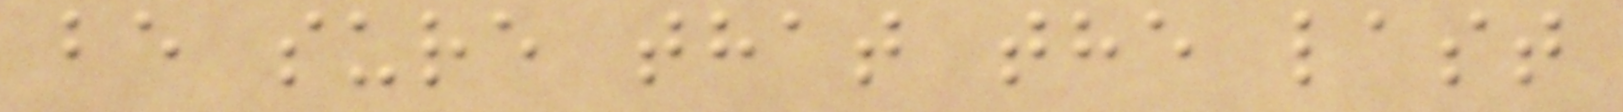be sure that the last
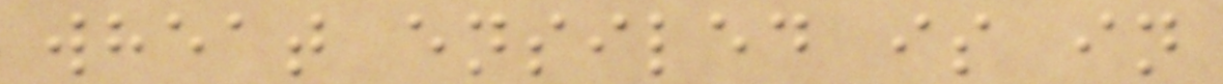wheat ensiled is in
